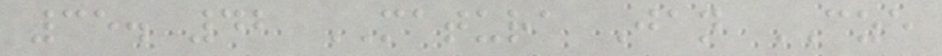35. 42 MATURA Jan CZE
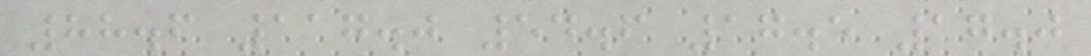88.6 117.0 54.6 17.5 17.0
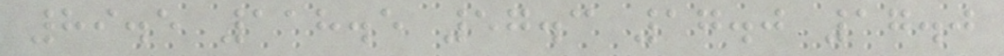89.5 118.5 57.3 17.0 17.0
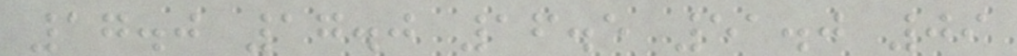17.0 17.0 16.5 51.0 09
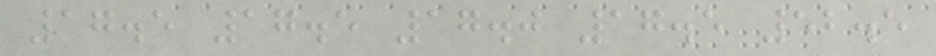17.5 17.5 17.0 17.5 52.5
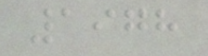1978
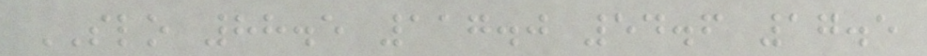SLO 88.5 117.0 54.6 17.5
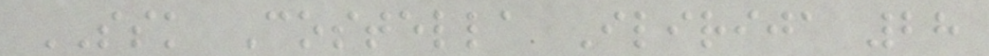SSK Costella Ilirija 28
